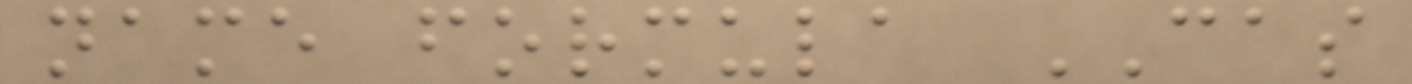name formula CAS
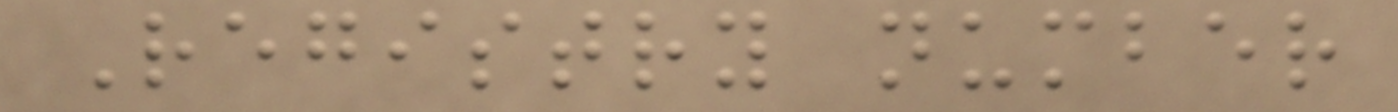Registry number
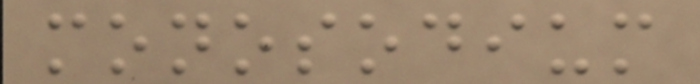monosodium
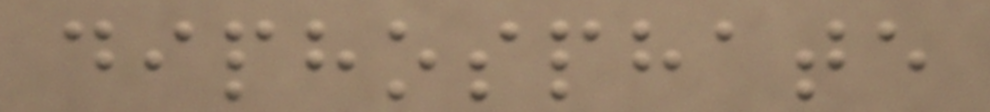diphosphate
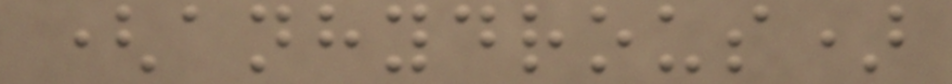(anhydrous)
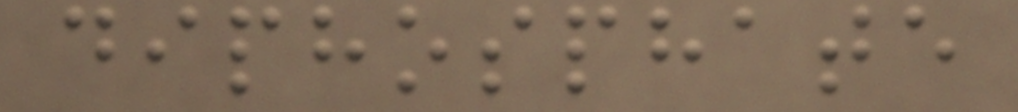diphosphate
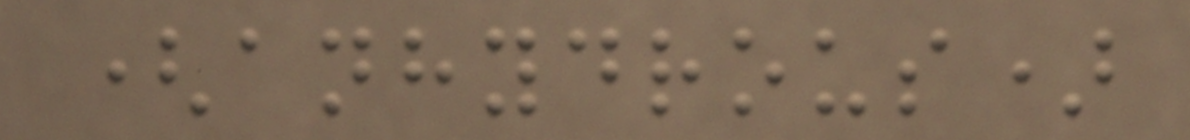(anhydrous)
